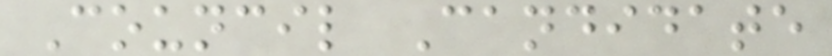Council Candidate
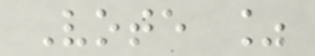Vote %
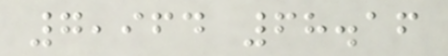7,964 68.16
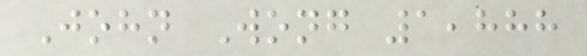John Wong 1,888
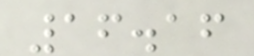16.16
